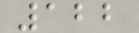122
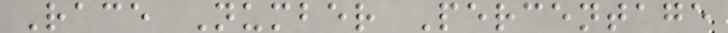Race Number Percentage
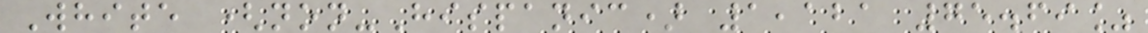White (non-Hispanic) 1,121 75.69%
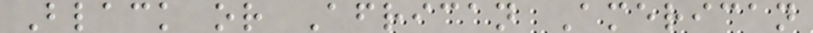Black or African American
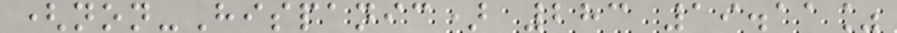(non-Hispanic) 283 19.11%
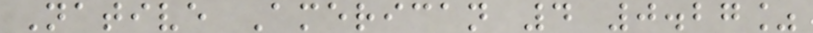Native American 4 0.27%
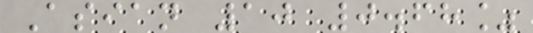Asian 10 0.68%
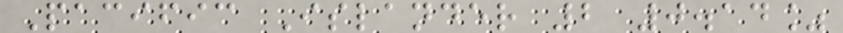Pacific Islander 2 0.14%
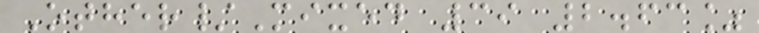Other/Mixed 39 2.63%
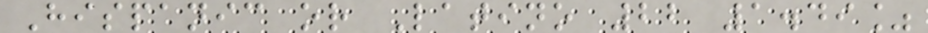Hispanic or Latino 22 1.49%
